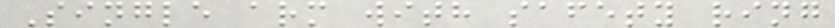Single arm with safety ring
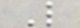L
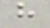h
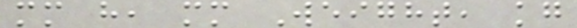mm h, mm Weight, kg
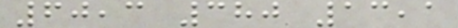60,3 380 13,1
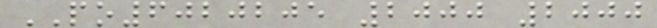PO6020205 2000 2000
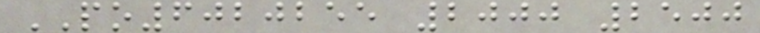PO6020255 2000 2500
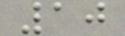10
